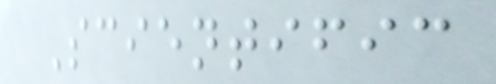Scientific
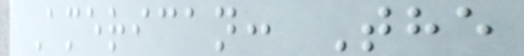American: The
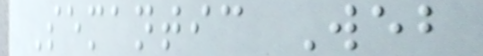Semantic Web
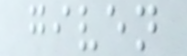given
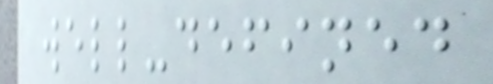well-defined
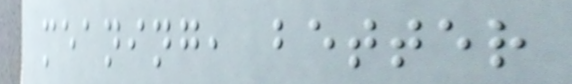meaning, better
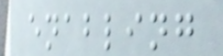enabling
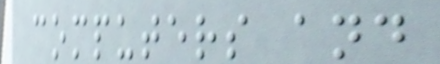computers and
